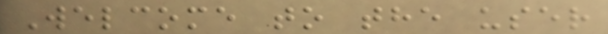Welcome to the user
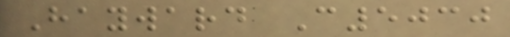Hayward C5030
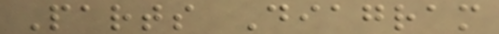Parts Diagram
